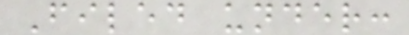Filed under:
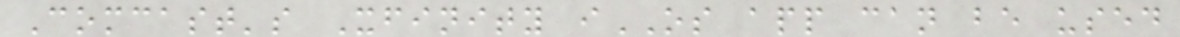Comcast's Xfinity iOS app can be used
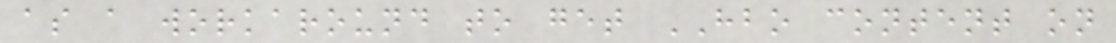as a workaround to get HBO content on
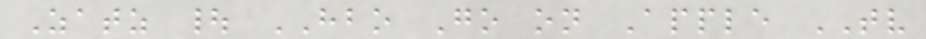Zatz | HBO Go on Apple TV
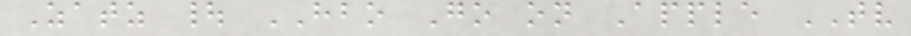Zatz | HBO Go on Apple TV
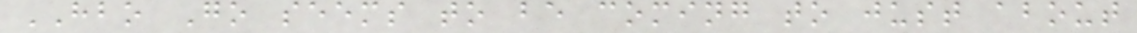HBO Go seems to be coming to just about
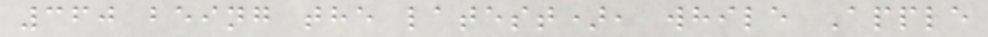360 being the latest), while Apple
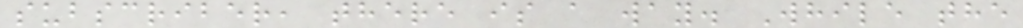subscriber, there is a way. While the
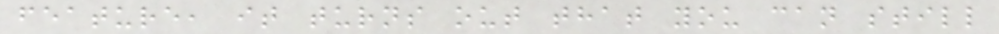feature, it turns out that you can still
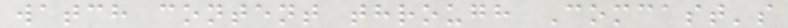watch content through Comcast's
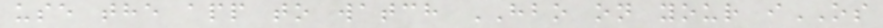use the app to watch HBO on your iOS
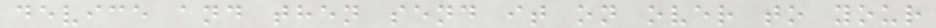device and then send it on over to your
